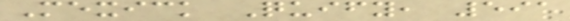Mexick Quify, 591
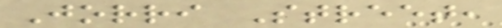Jorri Street,
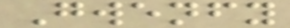Gwenfy
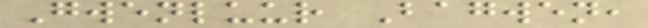Gwenluur Bagwen,
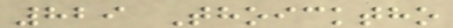829 Thoicktho
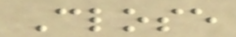Close
